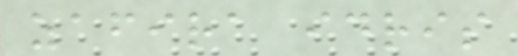zafira idris
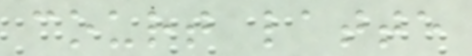court latte
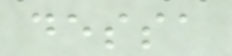dessa
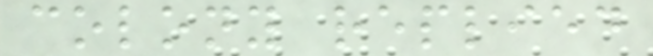colony replied
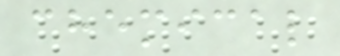chemical
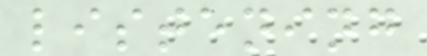listening
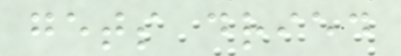gets dried
